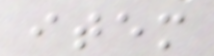item
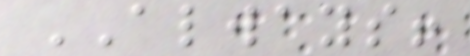ALWAYS!
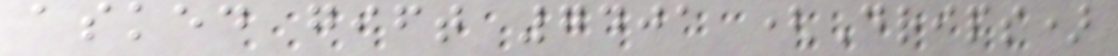asked gift 7401 (Drips)
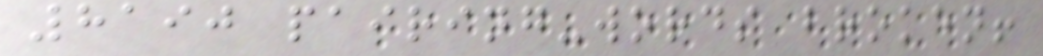8190 pairing-words broken!
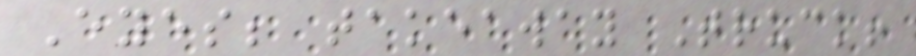Eyes; takeaway Truck!
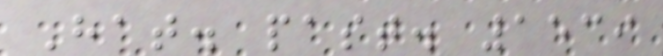Hat. past. 1539
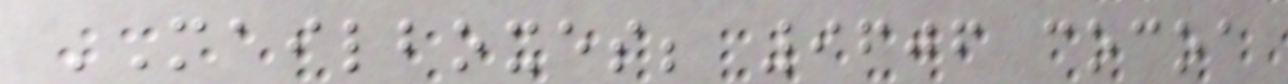MAILBOXES; 9606 cocoa
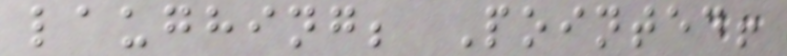laughing; Pointed!
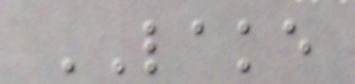LAKE
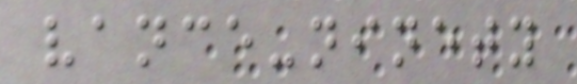vance-ninety
